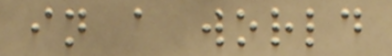in a world
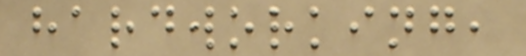hardworking,
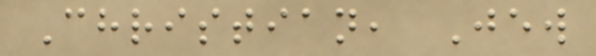Christian, Jew
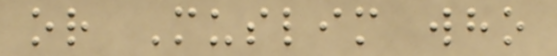or Muslim who
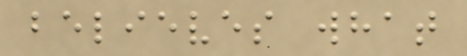believes what
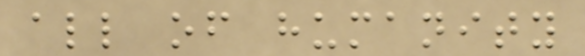all of humanity
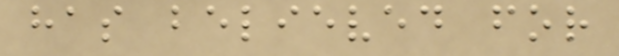has believed for
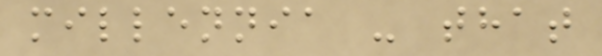millennia - that
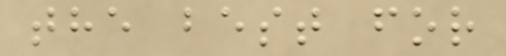the best for
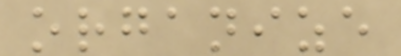organize
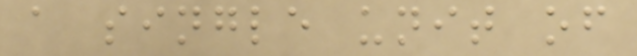a single unit of
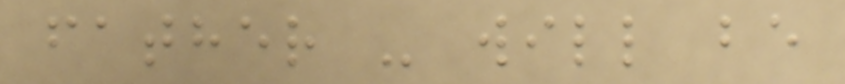father - will be
